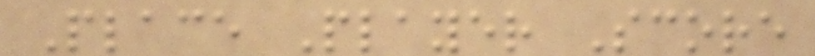Place Player Score
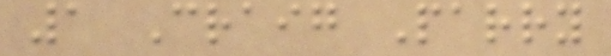1 Craig Parry
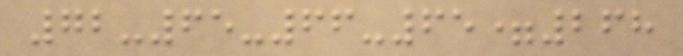72-65-66-65=268
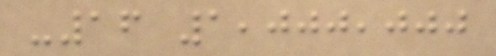-16 1,000,000
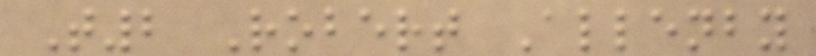T2 Robert Allenby
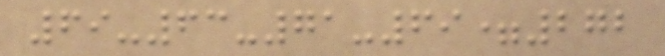69-63-71-69=272
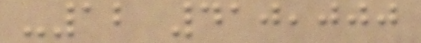-12 410,000
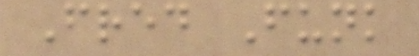Fred Funk
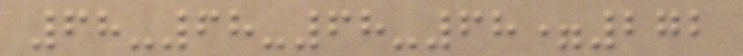68-68-68-68=272
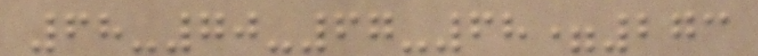68-70-67-68=273
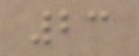23
